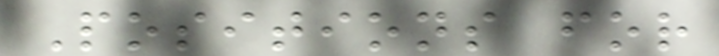Positions for
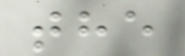the
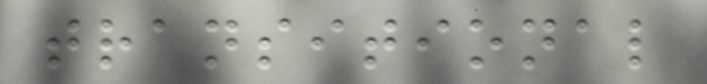transitional
